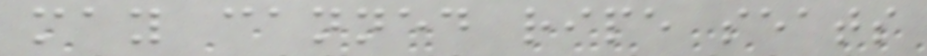may canned ripe seats
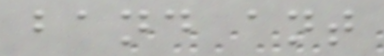band ant
